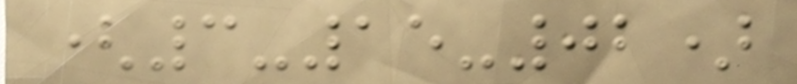(3-15-02)
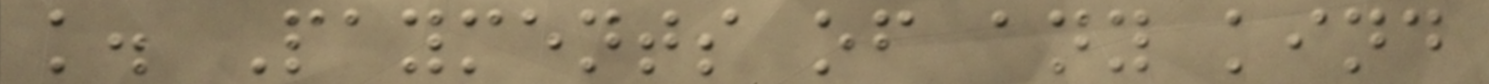k. Payments of any kind
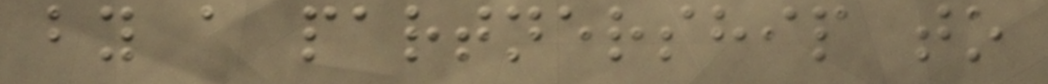by a partnership to
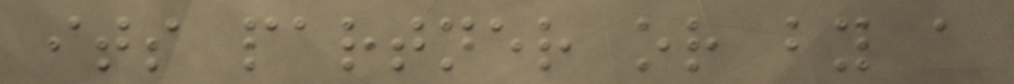its partner or by a
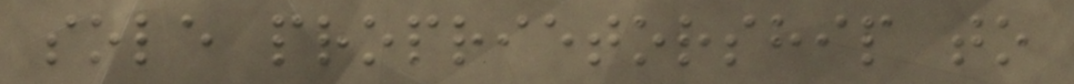sole proprietorship to
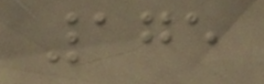175
